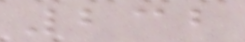232
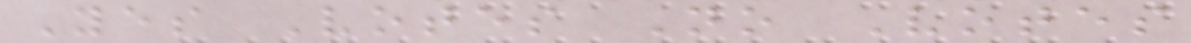Yes Votes No Votes
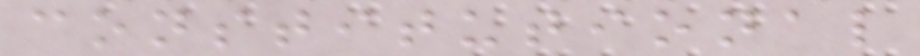constitutional
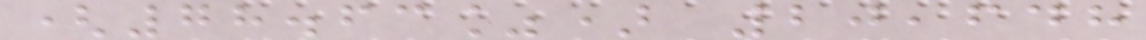(78.63%) 20,648
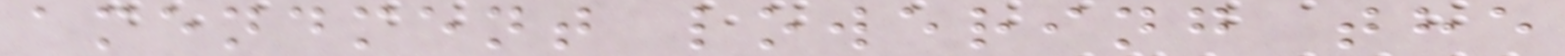amendment lowering the
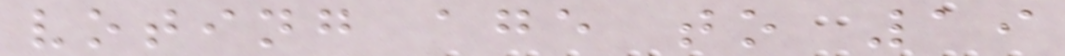voting age to 19
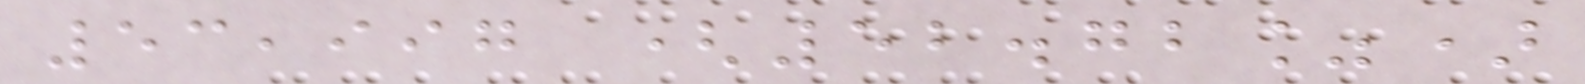53,997 (52.72%)
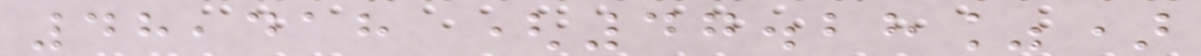48,418 (47.28%)
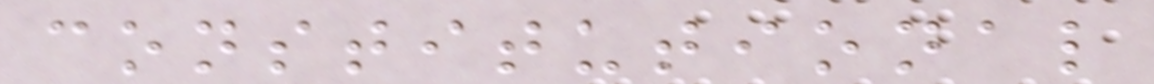constitutional
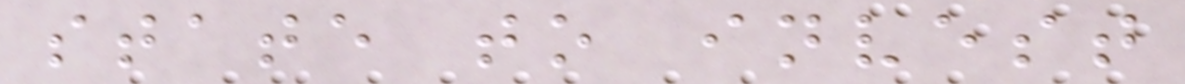state to invest
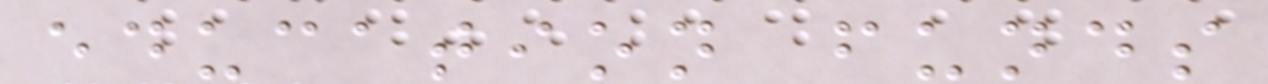education funds
